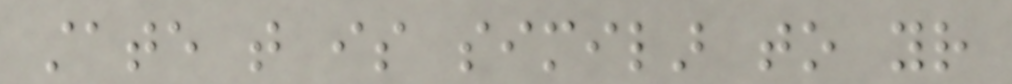state that is similar to your
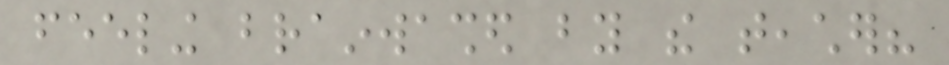feeling brainwashed by the teacher?
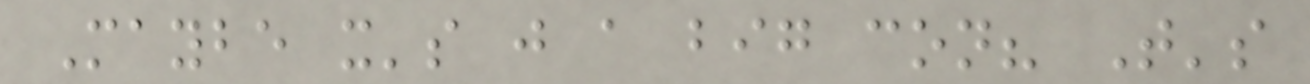Maybe it's just a big con? That's
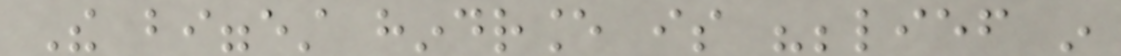The biggest hindrance is "belief in
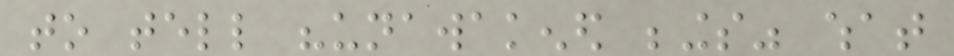to tell "unawakened beings" what
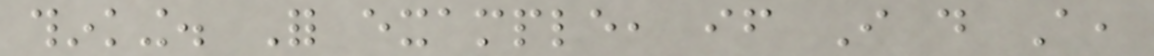thinking. For example, if I do A,
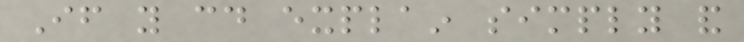If you could explain simply and
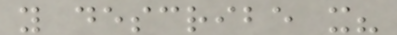you describe it?
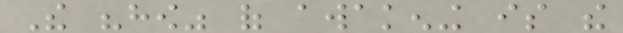The "how" of awakening is the
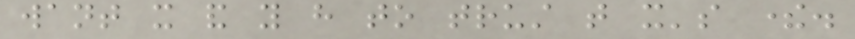want it and you have to trust that it's there.
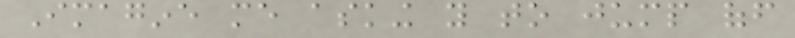Imagine me asking you to jump off
